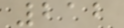212
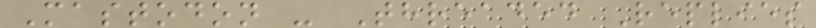Mastodon - Threaded Replies
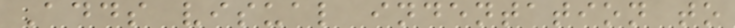Adds visual indentation to
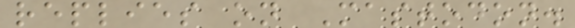replies on Mastodon.
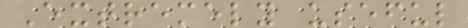Extremely useful
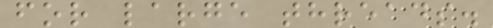for large threads.
